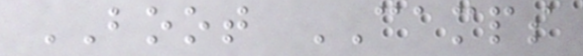BOOT CAMPS
